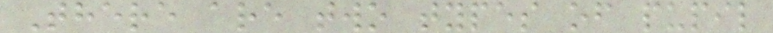There are two types of pupil
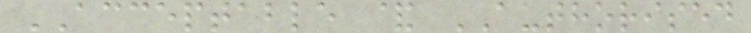ACCEPTABLE & AUTHORISED
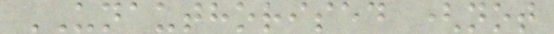UNAUTHORISED (not
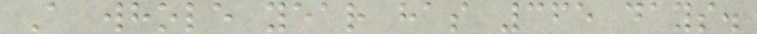A whole year has 365 days.
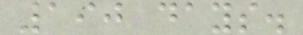190 days.
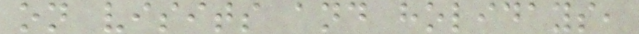on visits and holidays,
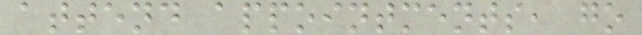attend appointments, go
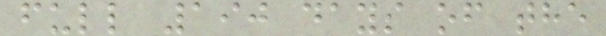full 190 days of the
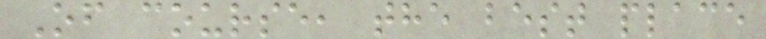Of course, the best place
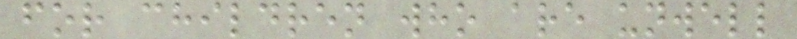for children who are unwell
